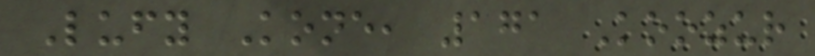Lufy Kone, 171 Koozur
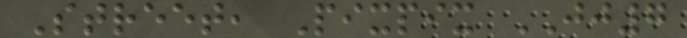Street, Pixpix JJ7
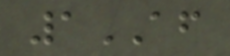1AF
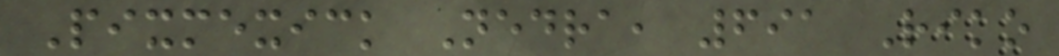Pixmexick Nedra, 691 Riko
